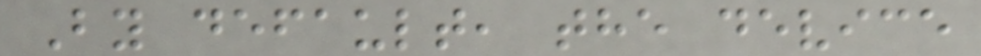By default, the device
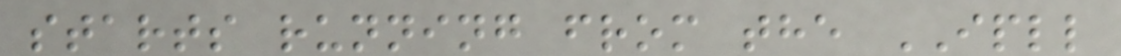starts running from the IPLL
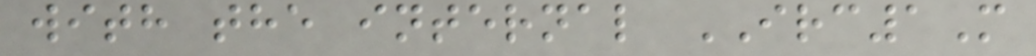with the internal IRC1M
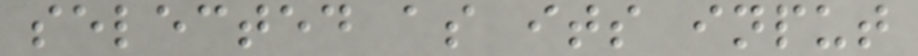selected as its input
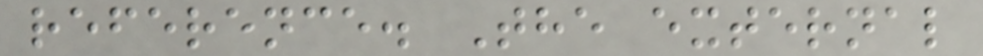reference. The external
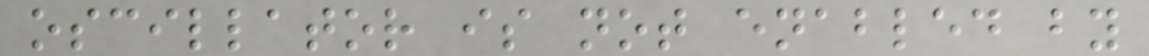oscillator is not enabled by
